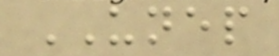UNEP
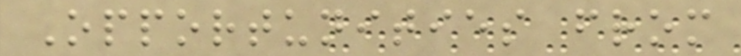Opportunities from
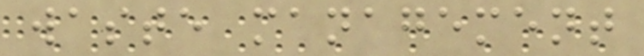waste management
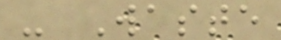- Waste
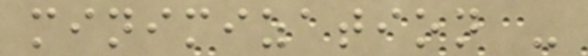minimization -
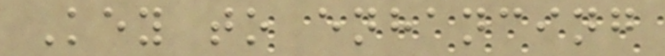Key to enhancing
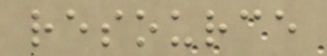resource
